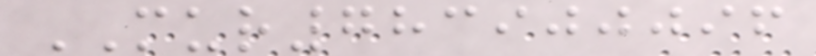MUR783900096
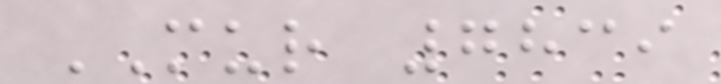MUR 7839
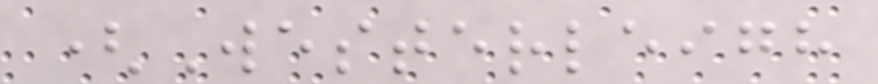(Westerleigh
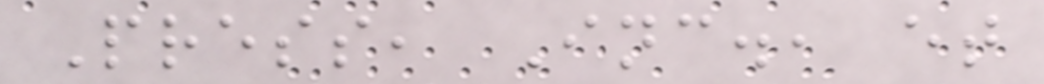Press, Inc., et
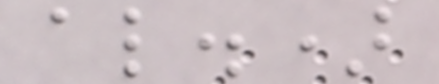al.)
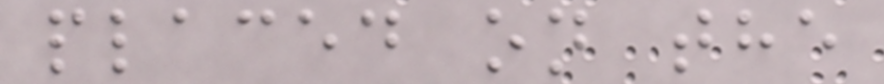placed on the
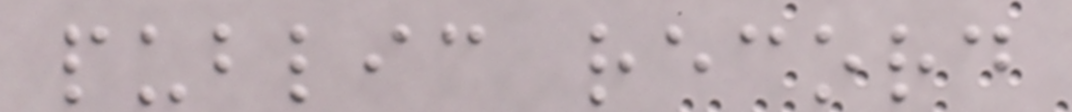public record
